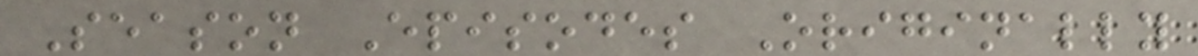Season Episodes Originally
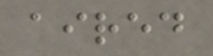aired
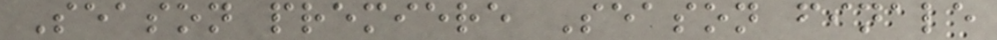Season premiere Season finale
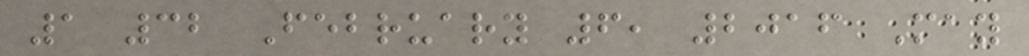1 32 February 6, 2016 May
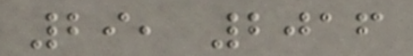29, 2016
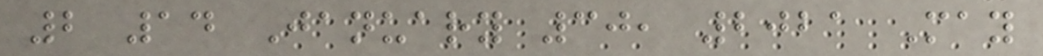2 14 January 30, 2021 May
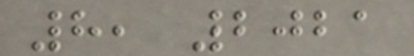8, 2021
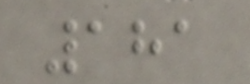181
